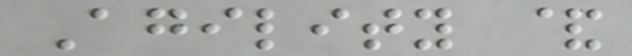Agility &
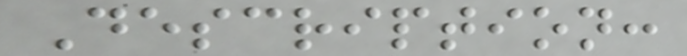Description:
